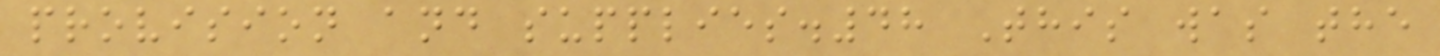provision and supplies.48 This was the
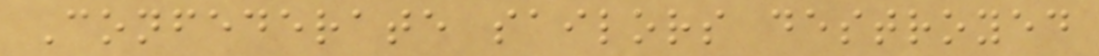Confederate sailors destroyed
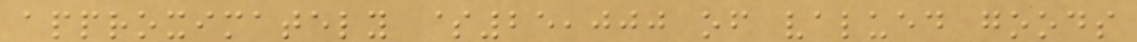approximately $25,000 of valued goods
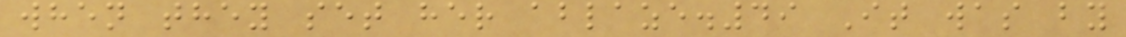when they set her ablaze.49 It was by
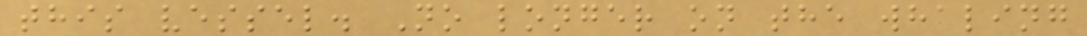this vessel. No longer on the whaling
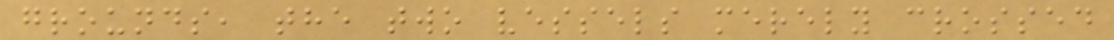grounds, the two vessels merely crossed
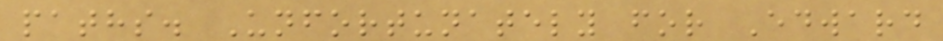paths. Unfortunately for Edward
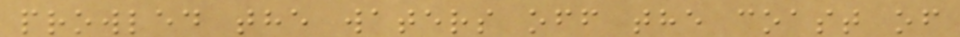prowled the waters off the coast of
